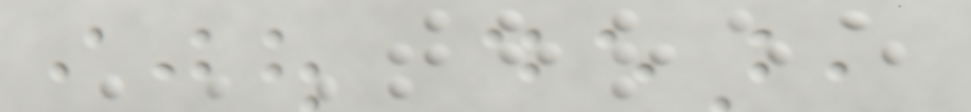THREE
